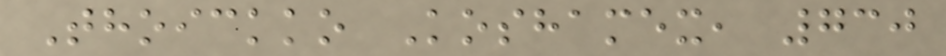Thoickko Koshamex, 730
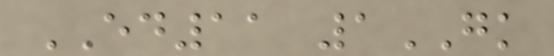ED11 1GK
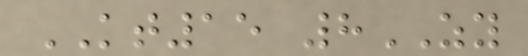KT15 8ZY
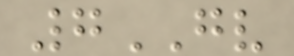7GV
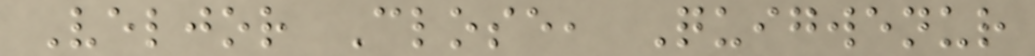Veljor Close, Quigwenur
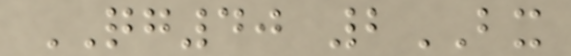QG40 2BX
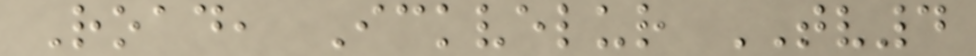Road, Ickvelur TV4
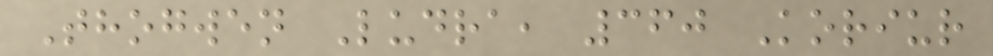Thogwen Ludra, 360 Koriur
